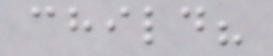child?
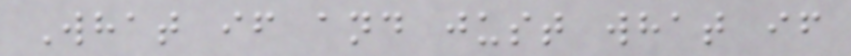What if and just what if
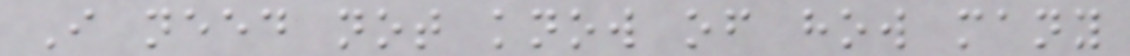I need not know of how many
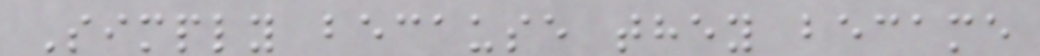Simply because they became
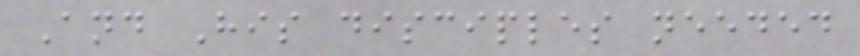And His disciples needed
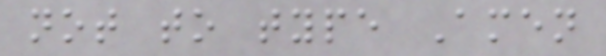not to type Amen
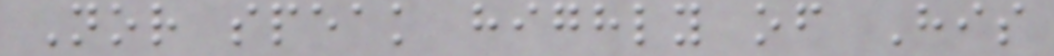Nor speak highly of His
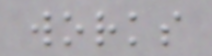works
